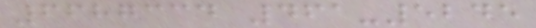6687334 461-5245
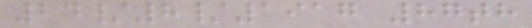24/8/1917 87th
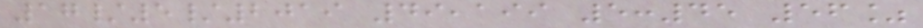17/5/2019 49,199 5:45 56%
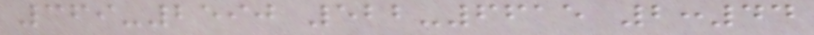369-2590 522-6615 2:44
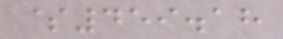$459.18
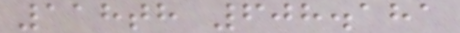118th 608.181
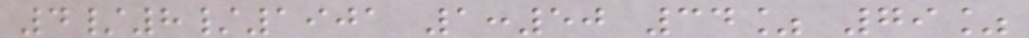4/8/1901 1:50 34% 79%
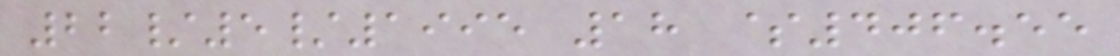22/5/1995 18 $406.55
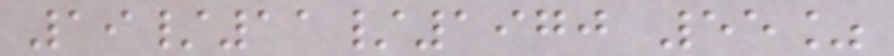19/11/1970 55%
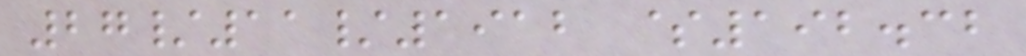27/11/1912 $192.32
